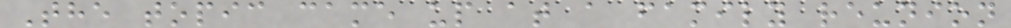The topic came up at a family reunion
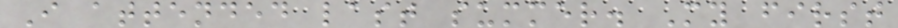I attended last summer. My first
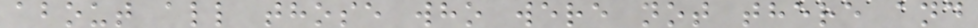about all those who were not there and
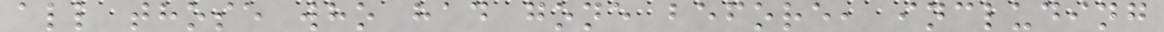all those who had gone before, including
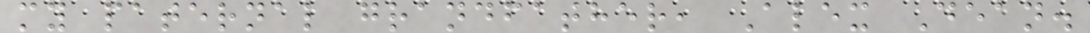my paternal grandfather, Alex Dean.
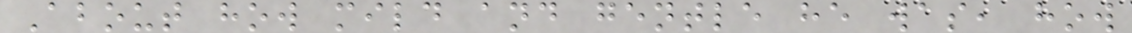About how mild and gentle he was, how
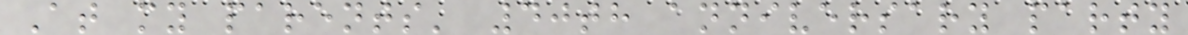At my parents' 40th anniversary party
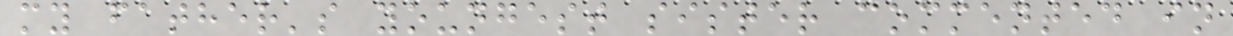my father's youngest sister commented in
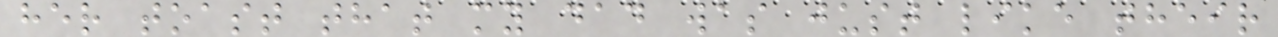her toast that my dad was just like their
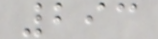293
